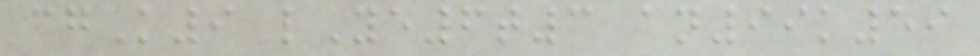cgK9 lYe6t3 an99k59
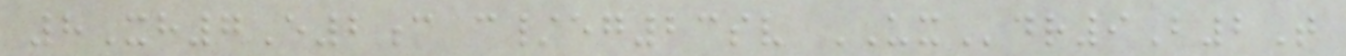8Xh7E2c c/eg23sv UXdr9B2T
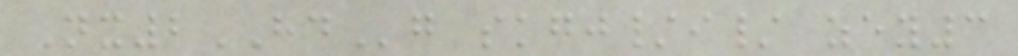Nx2HDg skgj/i/ zey3
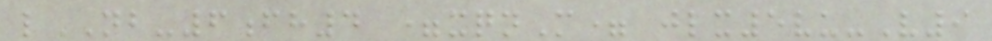lNB-6fh4 =xqnM= jlx5vu-V9
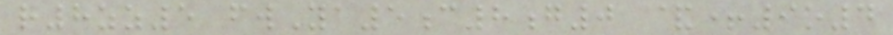r8zz5 fwYa5c8g0 &+9o4
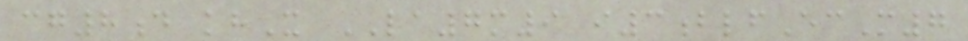cg8d khX LA7m9 i3blfEcM7
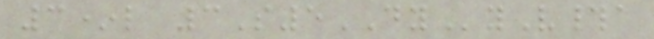3*l 3S5DYyV#a
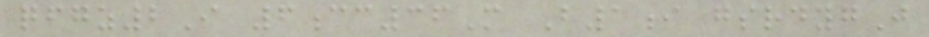qfgz2I 6cc36M B1i gsrdygJ
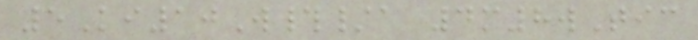5Ki10W#/a 4m8wTic
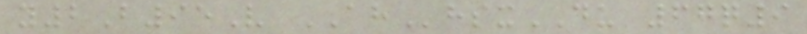y2B95V AHhsxDU 67q9
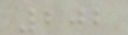202
